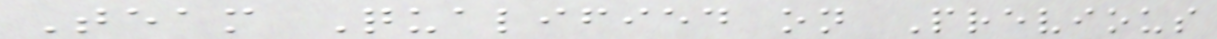Team Qualified on Previous
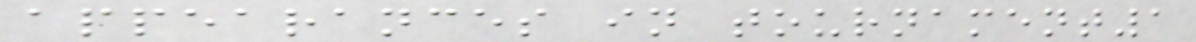appearances in tournament1
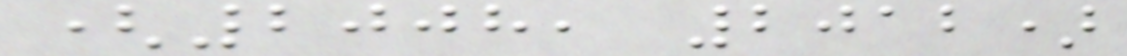(2008, 2012)
